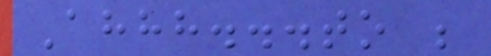Ahhh...to be
